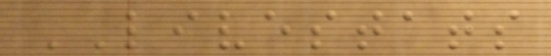LIVESTATS
